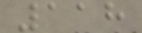118
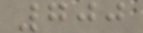700
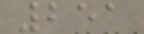251
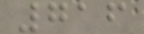716
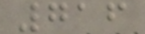716
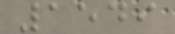1549
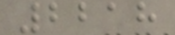2218
